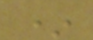*
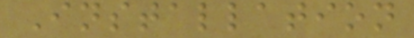Installation
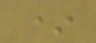*
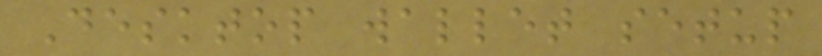Desktop wallet setup
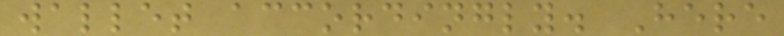wallet accordingly. Here
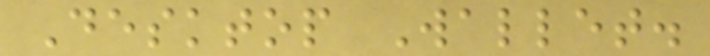Desktop Wallet.
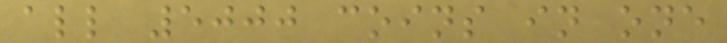all 5000 coins in one
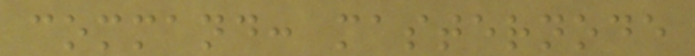command: masternode
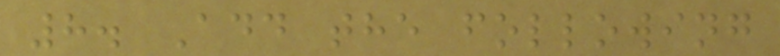8. Add the following
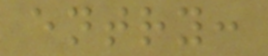entry:
